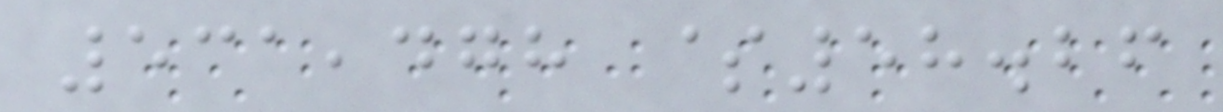531,478 $58.26
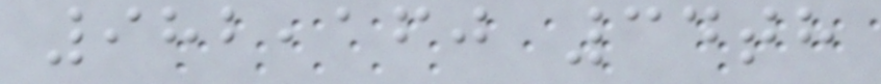982,160 34th
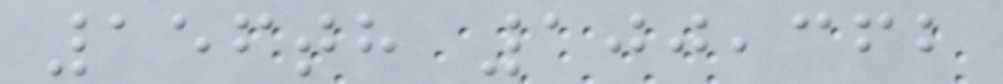156th 100,362
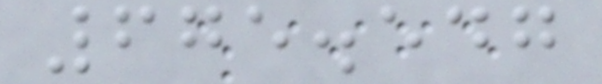675.547
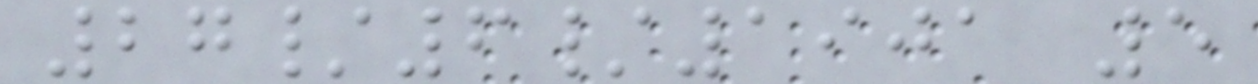27/6/1901 5
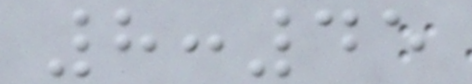8:45
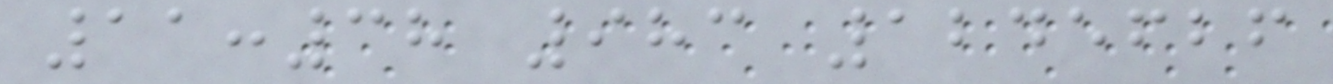11:38 983 1245626
